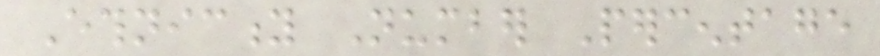Ethnicity Number Percentage
